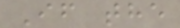If the
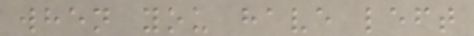when you have left
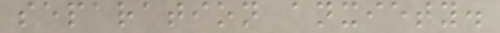separation anxiety.
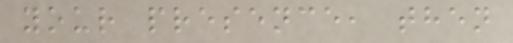your presence, then
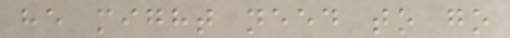he might need to go
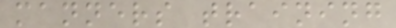manners training
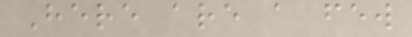Here are a few
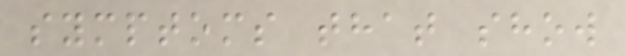symptoms that show
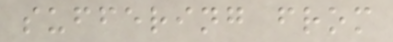suffering from
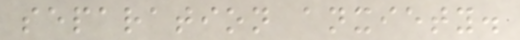separation anxiety.
